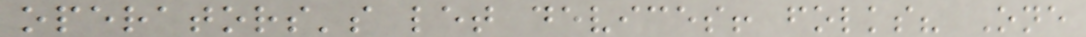operators's let devices! folks? One
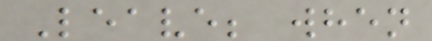Leave; when
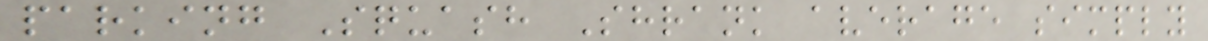parking Squash Shrank average simply
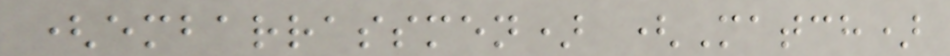(embarrassmen) (Match)
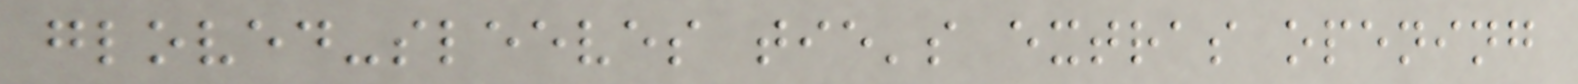gloved-sleeves tie's extras opening
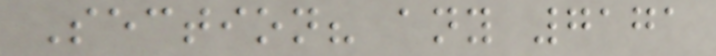Section? any 7171
